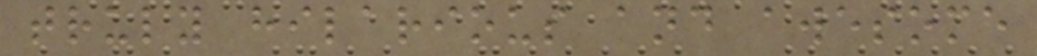truly hilarious and awesome
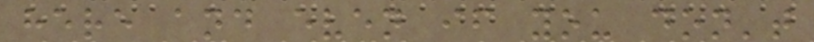here and even if you don't
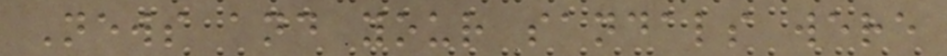News and your sandals were
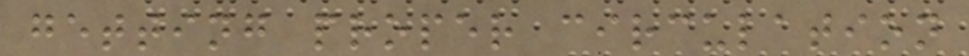getting proper circulation
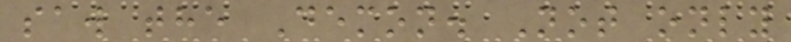saw the Demon. Not only
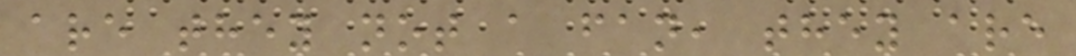are they not a fan, they are
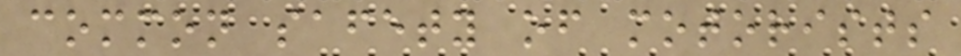common safety of motorists
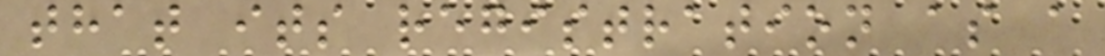that its registration as a
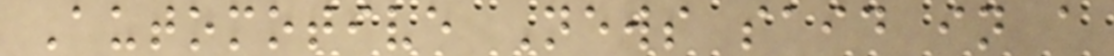Automotive News said in a
